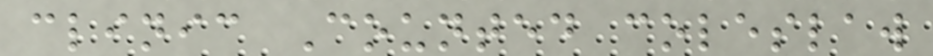clinic Counted coleslaw
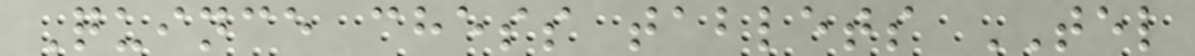Quince chess tablets TEL
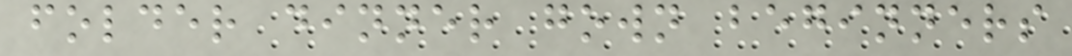folder dinner gown beginners
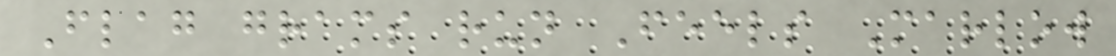Flag grams run Feels Marlow
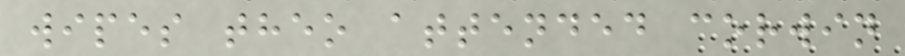wipes theo attended corwin
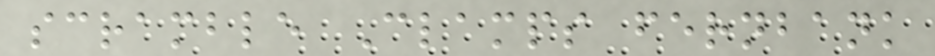scramble Clamps fernbank
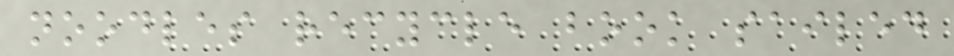noodles recycle book sailed
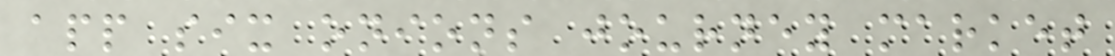app six onions journey market
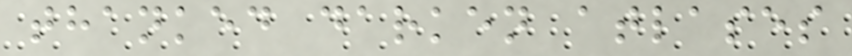thanked darken atlases
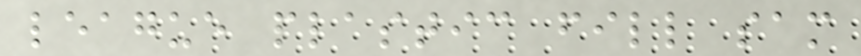league plastic fill sam
